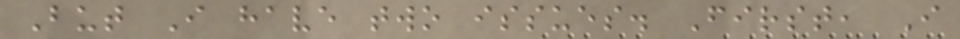But I have two issues. First, I
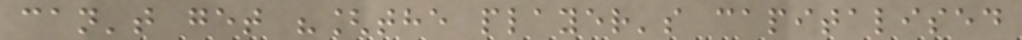can't get "[the player's capitalised
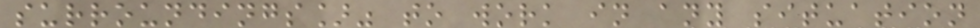surroundings]" to work in any situation
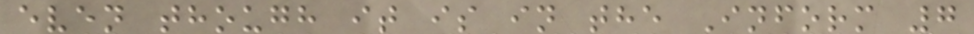even though it is in the Inform 7
